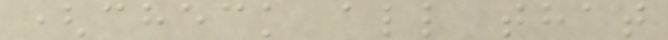(check all that
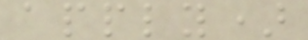apply)
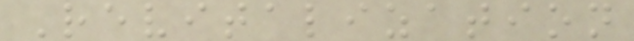Revitalization
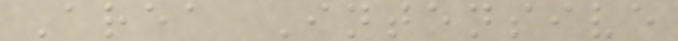Area Intensive
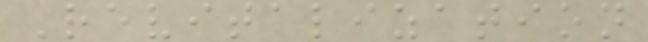Revitalization
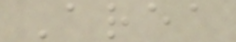Area
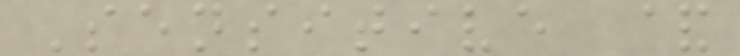Sensitive &
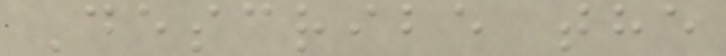Describe the
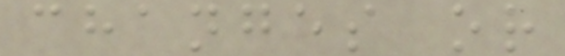changes or
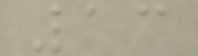13
